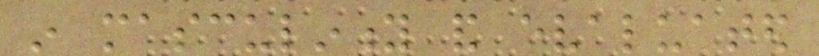in masculinity and evaluated
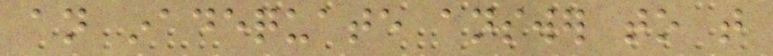an inadequate answer to that
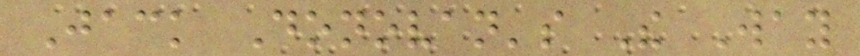Jack Donovan's The Way
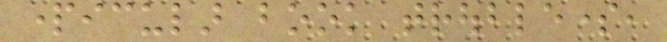particular book troublesome,
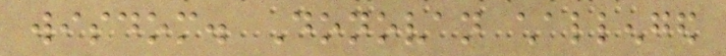wisdom. Donovan challenged
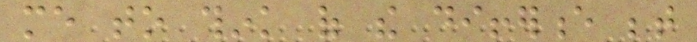me to think of the difference between
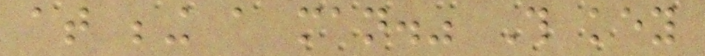at being a man." This key
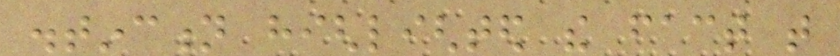distinction highlighted the fact that
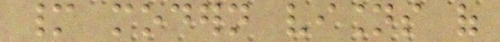many modern visions of
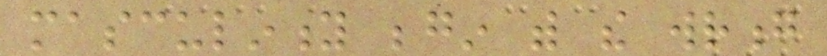masculinity begin with the wrong
